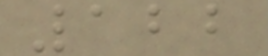122
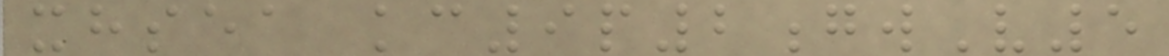xhsea kc9p2gwV5
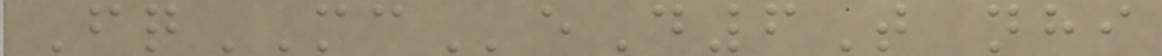FqMCeD6T nhi
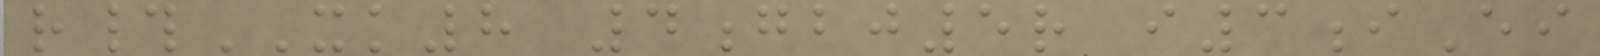r#XK8 4gbj5r i3iEi
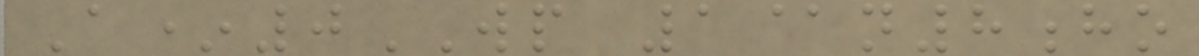A*0WP 1@n8ho
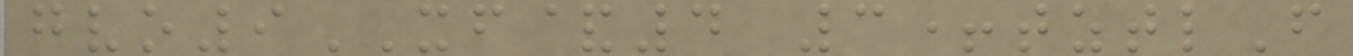gvo9XF&4 3+tztlF
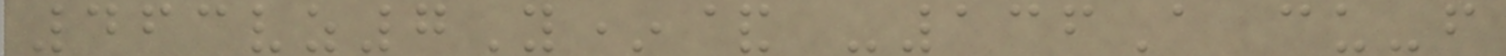463vz7Y*& -136A cu-f
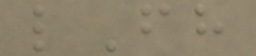lFh
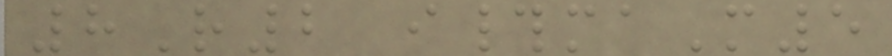8R2 i#maM5
